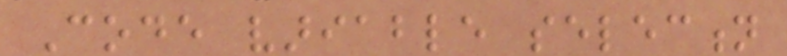Code variable selection
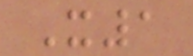X1
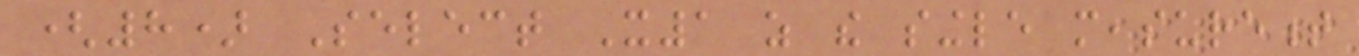(8) Select X1 as the single measurement
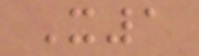X1
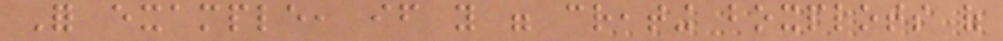For example, if you were creating boxplots of
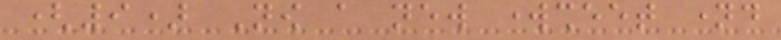(9) Now a new worksheet named
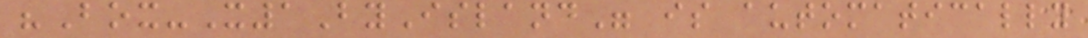"Box-X1ByIsland" is automatically
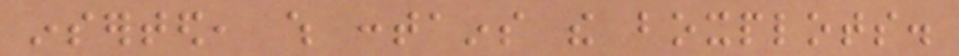inserted, which contains the boxplots.
